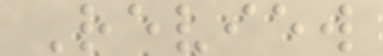Review
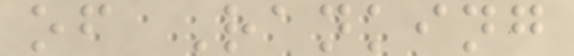of Ranking
